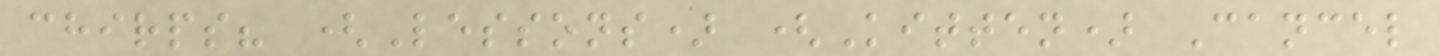chirps? (Lessons) (Kitten) Cancel
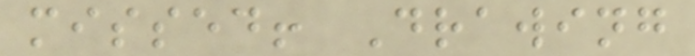missed! Drawing
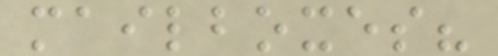mailboxes?
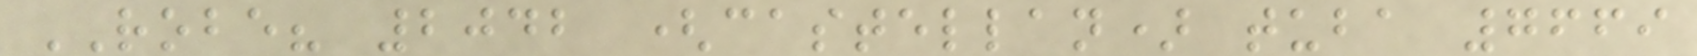ROBE? 2042 (castellan) tuba 7669
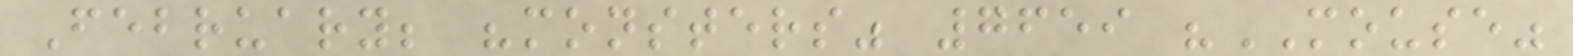February; "monsters" 7659 "MOUSE"
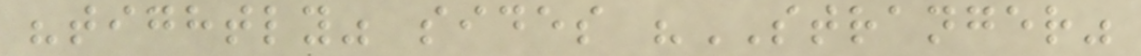"tightly" sides "STRANGER"
